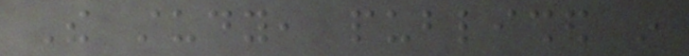The study, published in
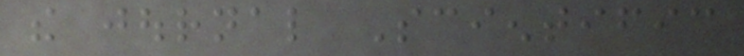the journal Scientific
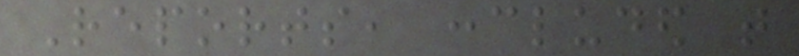Reports, concluded that
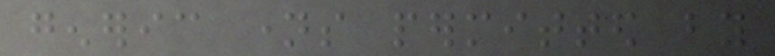generic names permitted by
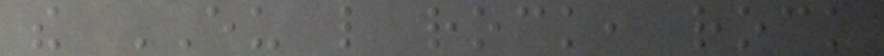the EU like rock, rock
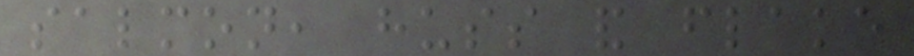salmon, huss and flake
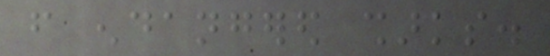from endangered sharks.
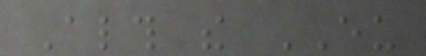Although the EU
